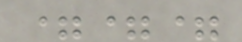===
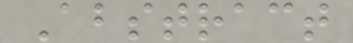Abstract
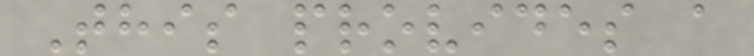This provides a
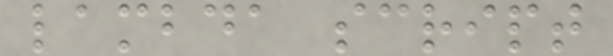lambda script
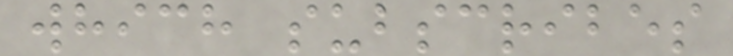which subscribes
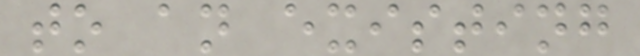to an existing
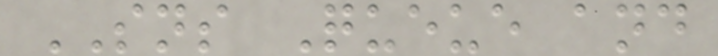SNS Queue and
